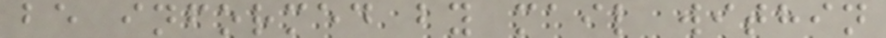be informed by mail within
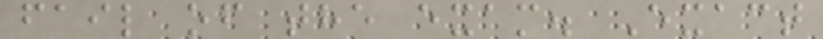fail of the exam. Exact
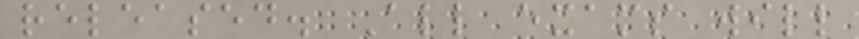released. All exams will
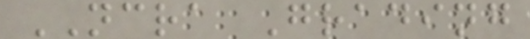NCRA Grading
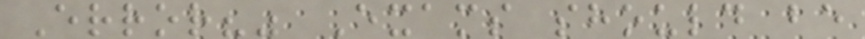Error?" Exams should be
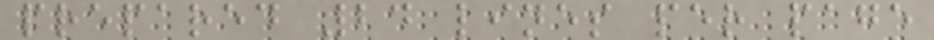prepared 24 lines per page
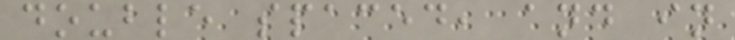double spaced, and in
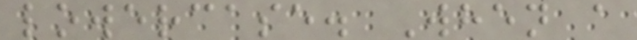lowercase. When a
